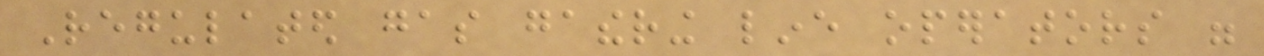Regulated gas gathering line operators were
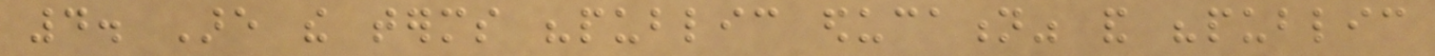4. Are the terms "public education" and "public
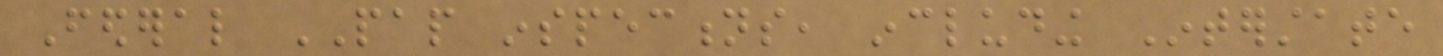Federal PAP inspections, including Interstate
